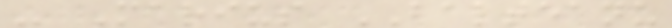- Marius BALTEANU
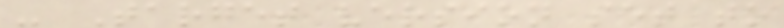- Target version set to
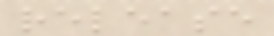release
